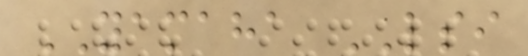YAMAHA LSI
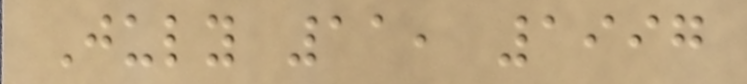July 11, 1997
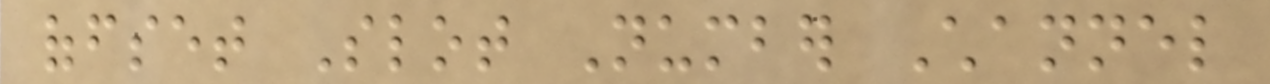offset Slot Number Channel
